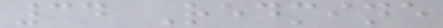34 Redmine
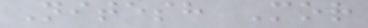Nitesh Mor
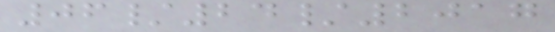06/24/2017
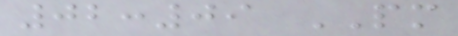02:09 PM
